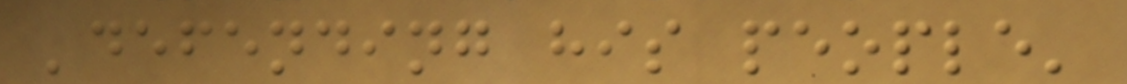'defending his people'
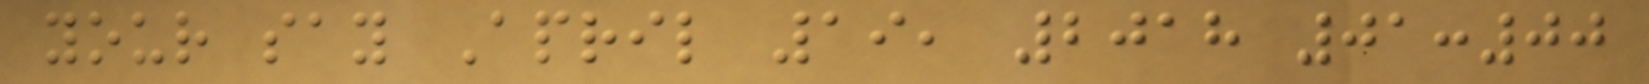your say April 19, 2018 01:00
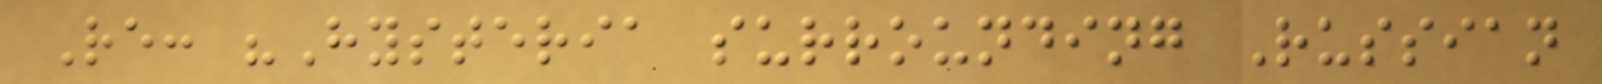Re: "Hysteria surrounding Russian
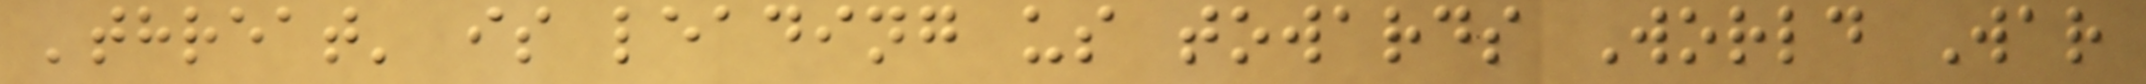'threat' is leading us towards World War
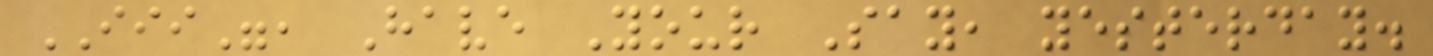III", Have Your Say, yesterday.
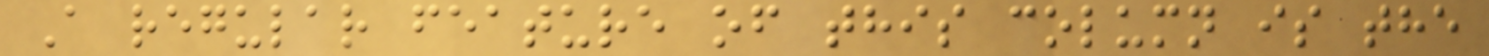A regular feature of this column is the
